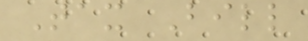Tax Bill
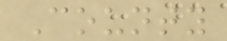County
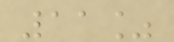11%
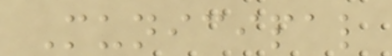Municipal
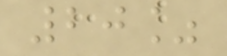20%
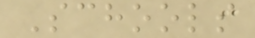Schools
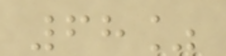68%
